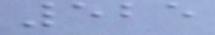525
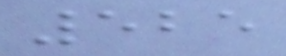525
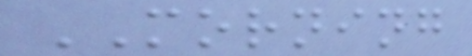MORNING
